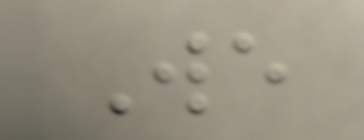We
